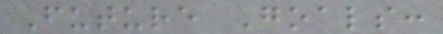Future Goals:
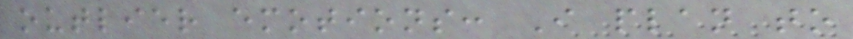outlier emotions: I plan to
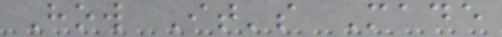How It's Made
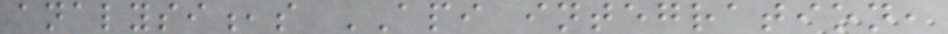analysi,s API integration,
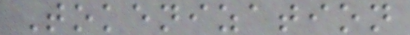Tokenization
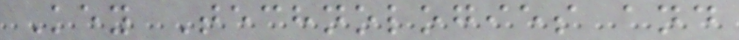Key Technologies and
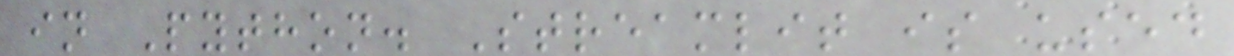in Python. Streamlit is used
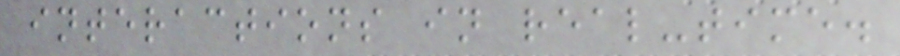interactions in real-time.
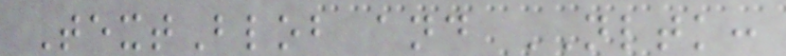TextBlob and NLTK:
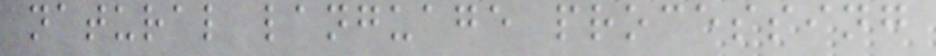natural language processing
